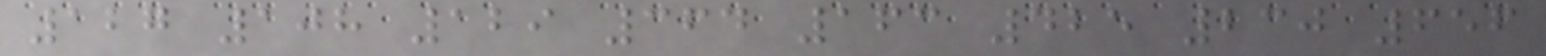127 108 129 364 163 425 230 656
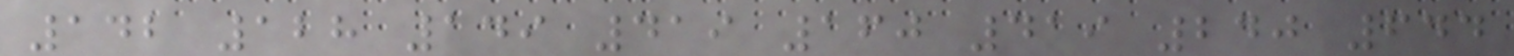142 128 149 419 160 419 240 644
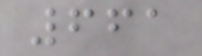661
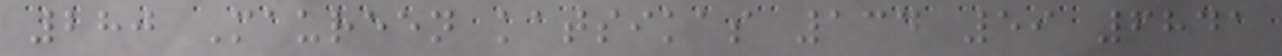280 Maureen katsikas 134 59 6841
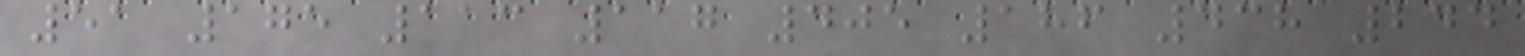51 175 113 117 405 186 438 244
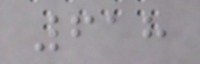618
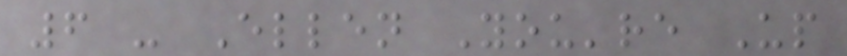6 - Ellen You're Up
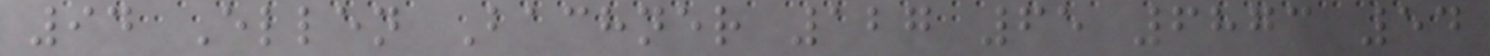94 Ellen Bachner 127 65 6873 54
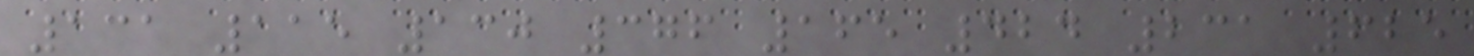131 115 130 376 165 424 231 625
